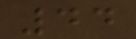44
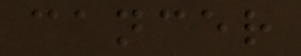cancer
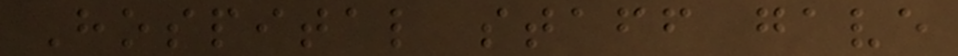Hospital staff gave
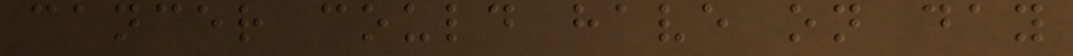cancer could have on day
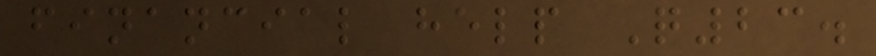financial help Q23.
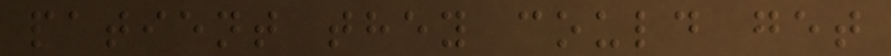patient they could get
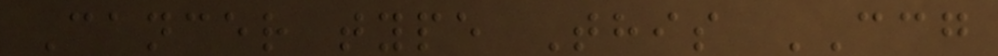Cancer type This CCG
